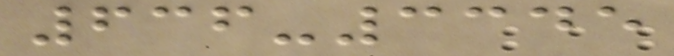636-3345
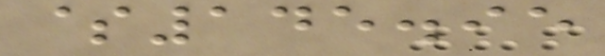$145.95
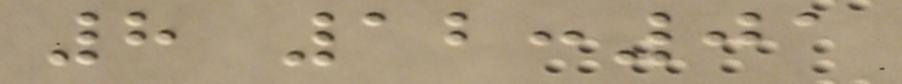8 12:01
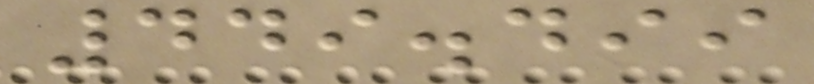449.499
